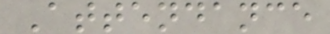Attendance
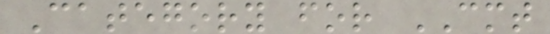Category for CMT
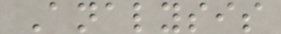Analysis
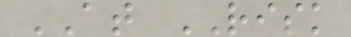AT RISK
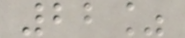22%
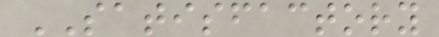SATISFACTORY
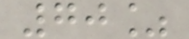70%
